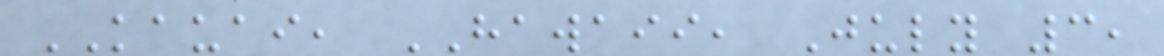KAUAI, HAWAII, July 3,
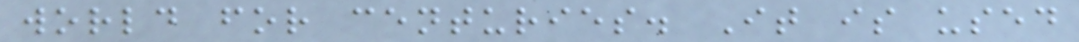world for centuries. It is used
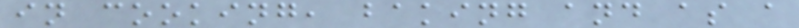in cooking, baking and as a
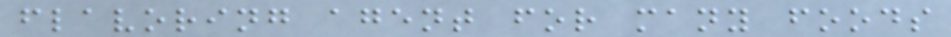flavoring agent for many foods
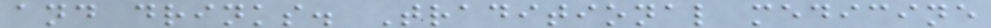and drinks. Traditional medicine
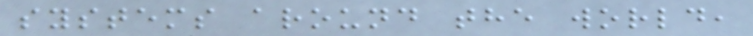systems around the world,
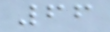66
